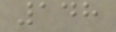148
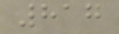817
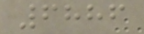6886
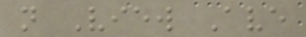n View Ave
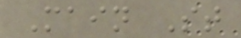Main St
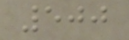500
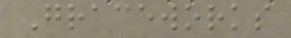Graceworks
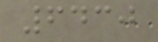6430
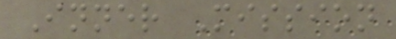Inner Mission
